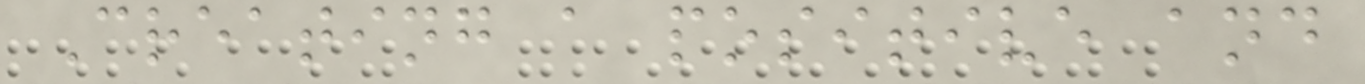Creating a positive and
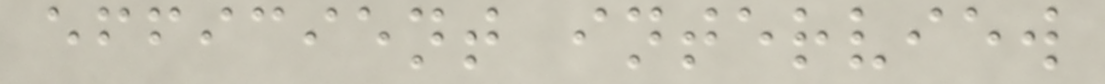efficient interview
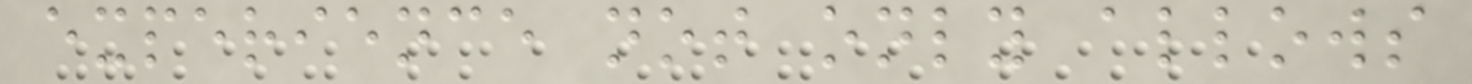experience not only allows
